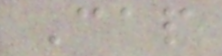Cap
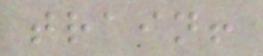train!
